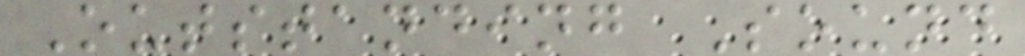Outstanding Sound
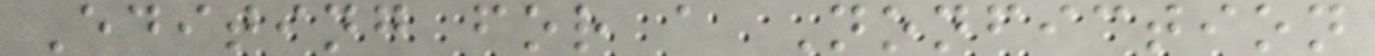Editing for a Nonfiction
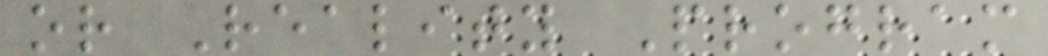or Reality Program
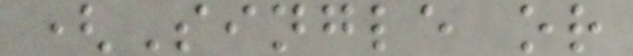(Single or
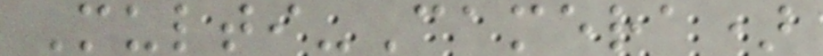Multi-Camera)
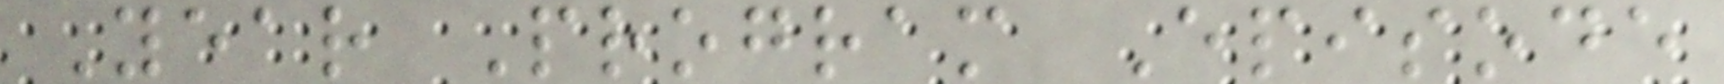Year Program Episode
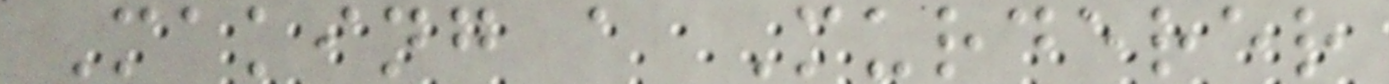Making a Murderer
